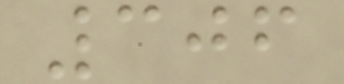306
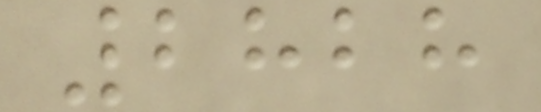2828
